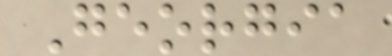Georgia
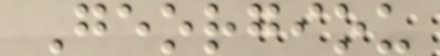Georgiou
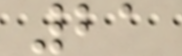21
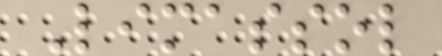Limassol
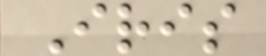Iris
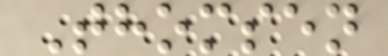Thomsen
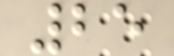25
